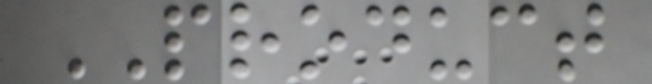PRODUCT
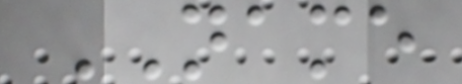NAME
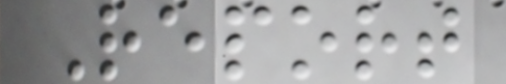Report
